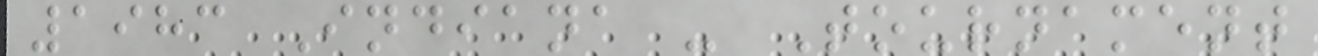1983 Indiana - Tournament
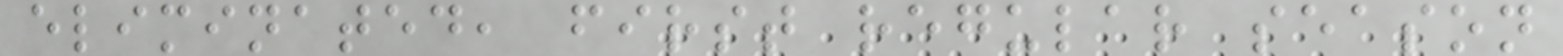eliminated, first regular season
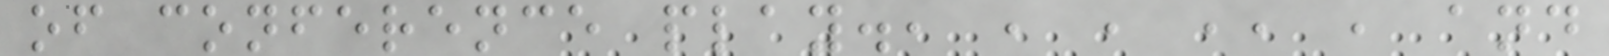of conference play., , , ,, , and
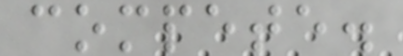compete.
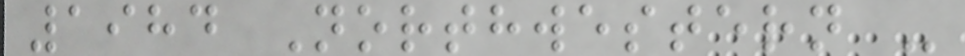1984 Northwestern -
